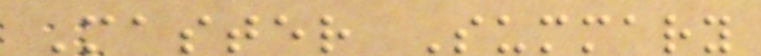Master Summary
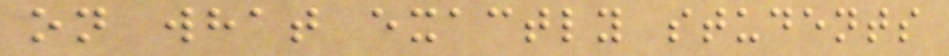on what exactly students
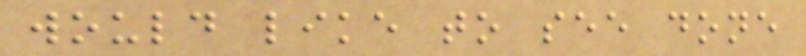would like to see done
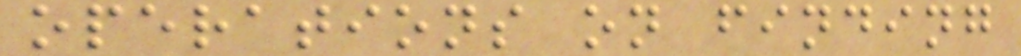operations on finding
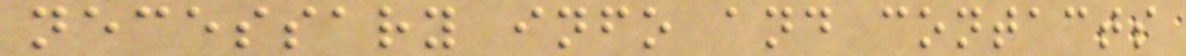necessary info and contacts
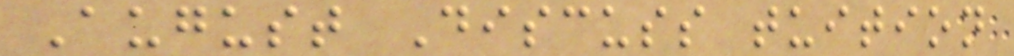August Discuss tuition
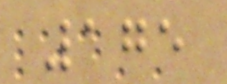175
